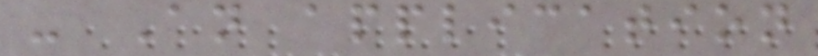- An application
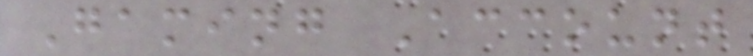Gaming Account
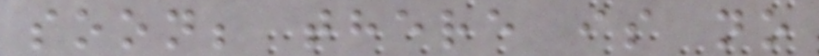soon; there is no
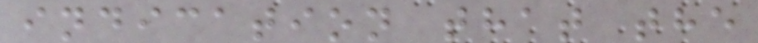indication that the
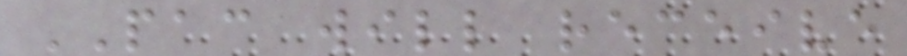PAC will receive
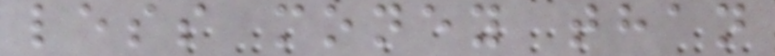less money than
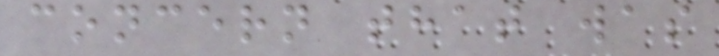concern that was
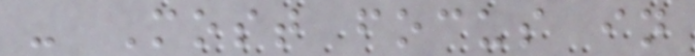- Most focus in
